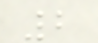2
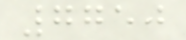7750
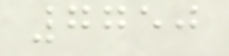7750
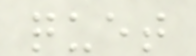quet
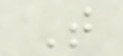T
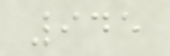945
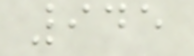945
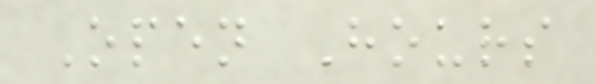Open Hours
